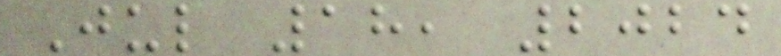Jul 18, 2024
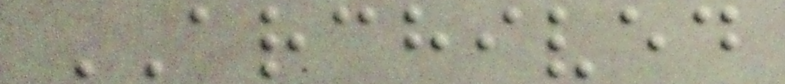ARCHIVED
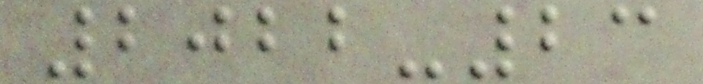2022-23
